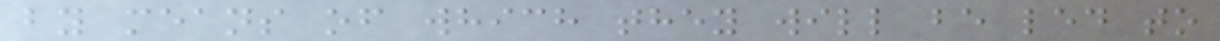by means of which they will be led to
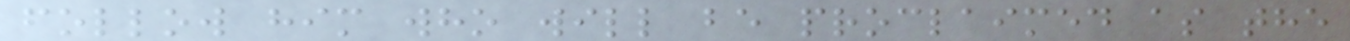follow him who will be proclaimed as the
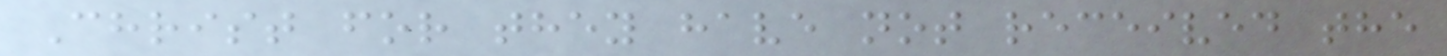Christ for they have not received the
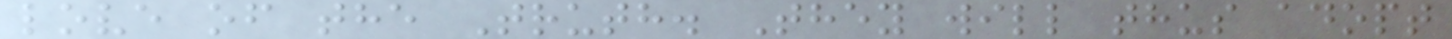love of the Truth. They will thus adopt
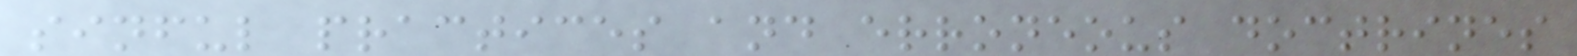sinful practices and erroneous doctrines
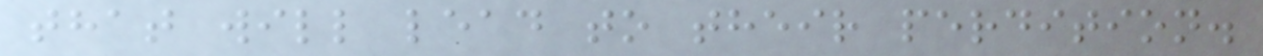that will lead to their perdition.
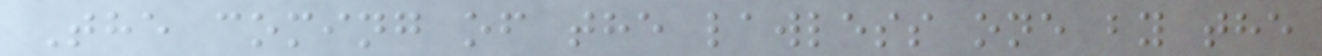The coming of the lawless one by the
